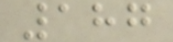187
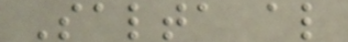Salta al
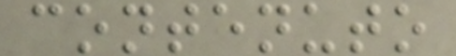contenuto
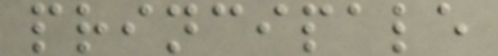principale
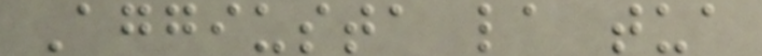Aggiusta la tua
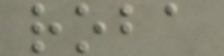roba
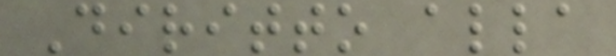Diritto alla
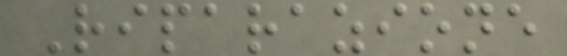Riparazione
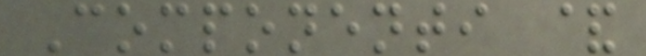Componenti &
